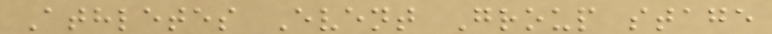Athletes Event Group stage
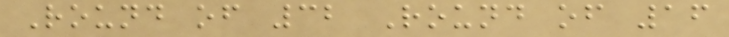Round of 32 Round of 16
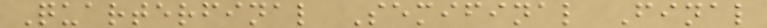Quarterfinal Semifinal Final
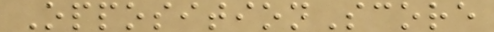OppositionScore
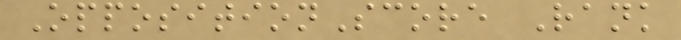OppositionScore Rank
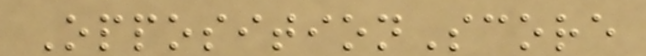OppositionScore
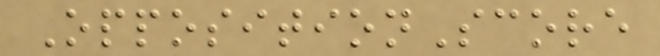OppositionScore
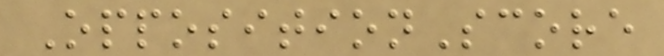OppositionScore
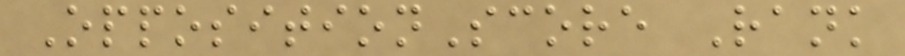OppositionScore Rank
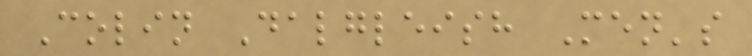Colin Dalgleish Men's
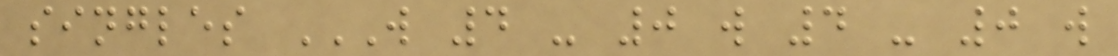singles W 4 - 0 W 4 - 0 W
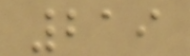219
